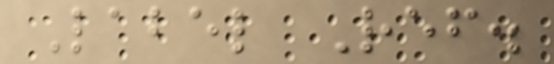Label Ref.
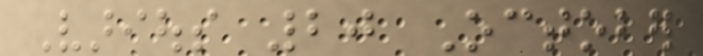Various 20 October
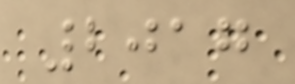2017
